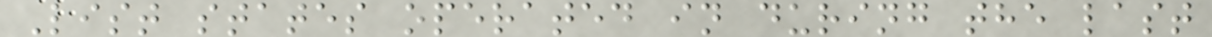List states operated in during the last
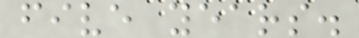five years.
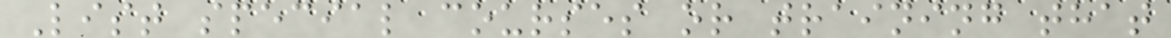List special courses or training that
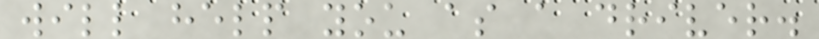will help you as a driver.
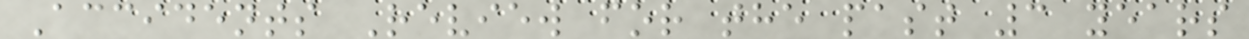Accidents Review for the past 3 years
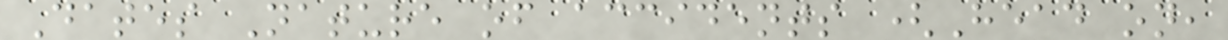Dates Nature of accidents (Head on,
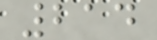214
